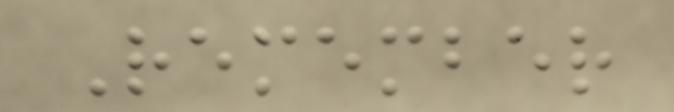Remember
